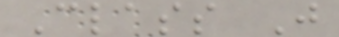Class J
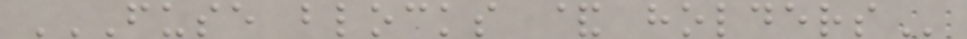FUSE BLOCKS & HOLDERS
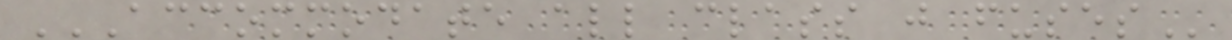ACCOMMODATE ALL CLASS J FUSES
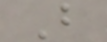B
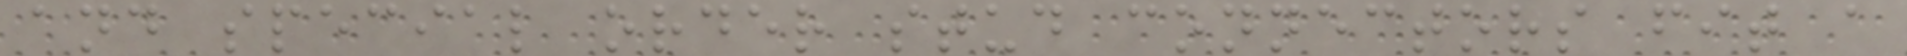and special order stud connectors fit a
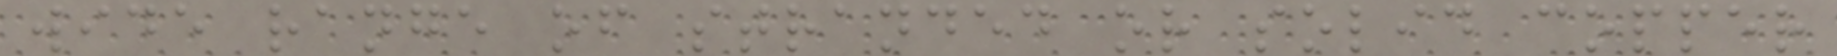wide range of stranded or solid copper
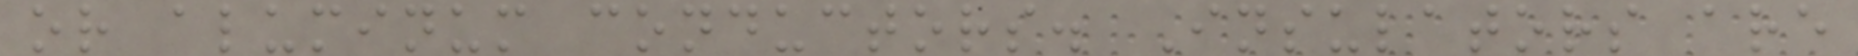or aluminum conductors. Insulators are
